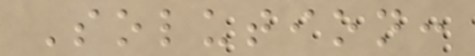Solution:
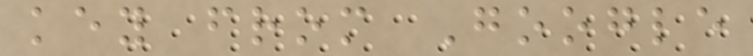key from Google
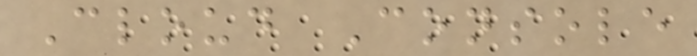Cloud Console
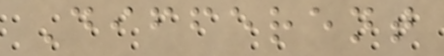Different
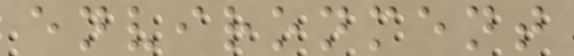environment
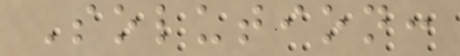Solution:
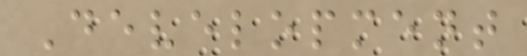Development
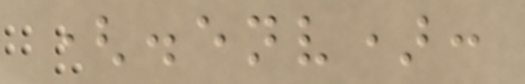(.env):
